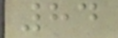84
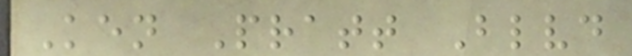Ken Pratt Blvd
